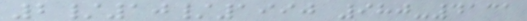2/10/1990 980-4131
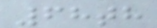68th
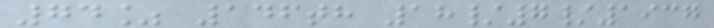74% 146th 18/7/1937
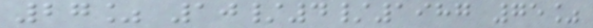27% 10/4/1987 75%
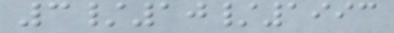3/10/1993
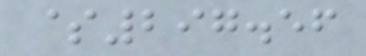$297.56
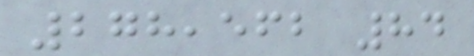278,562 84
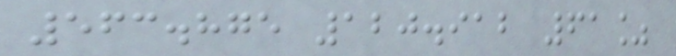563.875 120.912 61%
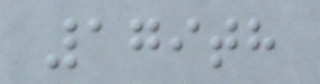179th
